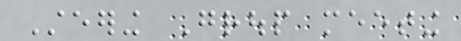Steering Group meeting
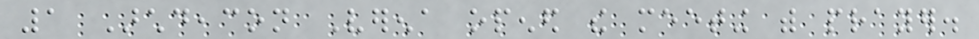1 Archdeacon Verena opened the meeting with prayer.
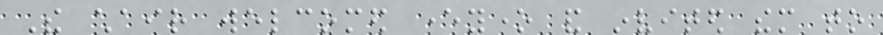The chair welcomed everyone and invited them to
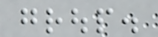group.
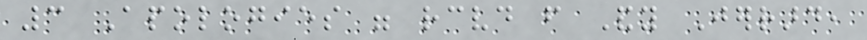3 Apologies were received from Andy Jerrard,
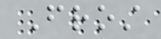Frost
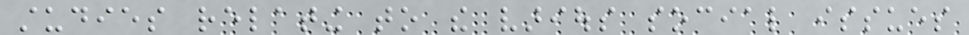studies relating to the various social issues
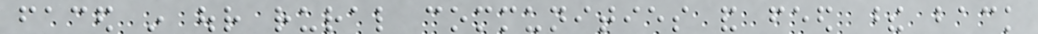faced in our rural communities and feed these back
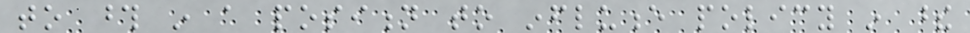to those in a position to influence policy in these
